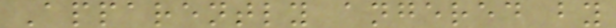Apparently angered by
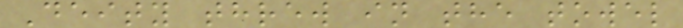Deity threw in the towel
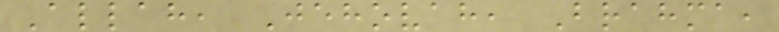Allah, Jehovah, Brahma,
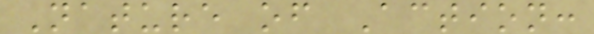Nature of Action:
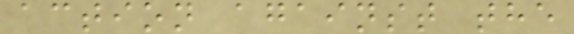action against the
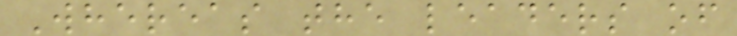Whereas the leaders of
